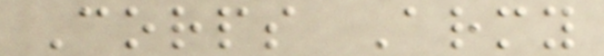Corps Army
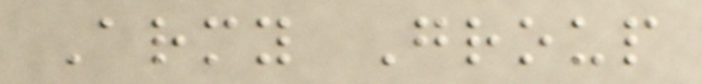Army Group
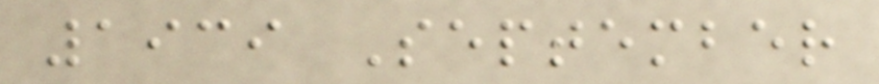1939 September
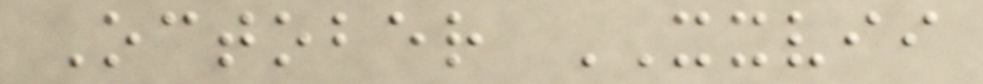October XXVII
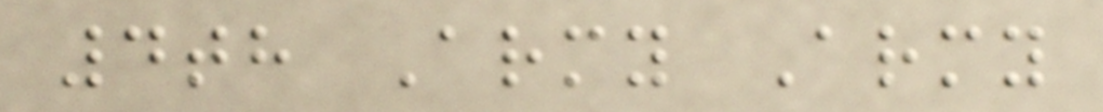4th Army Army
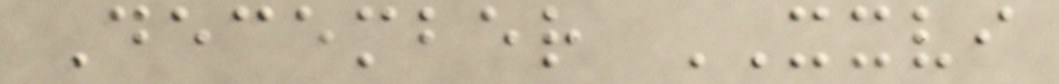December XXVI
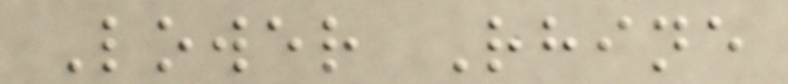Lower Rhine
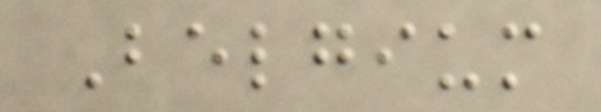Belgium
